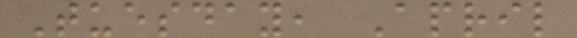Tuesday, April
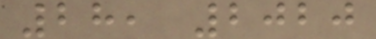28, 2020
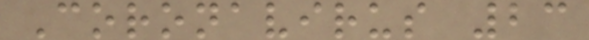Coronavirus 23
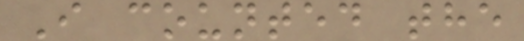I counted the
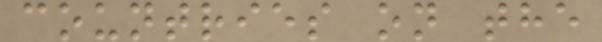countries on the
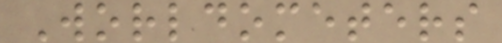Worldometers
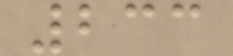233
